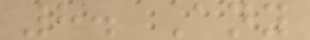8. Any
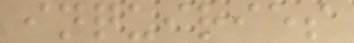inquiries
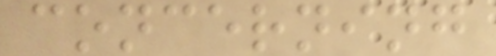concerning
